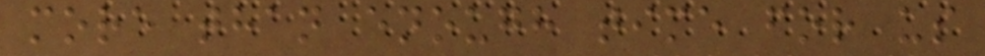more than enough time for us
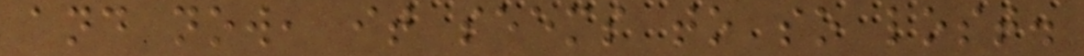and now, it seems to so lost.
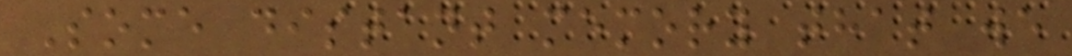Some distant memory that we
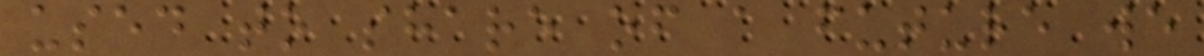used to share of a future we
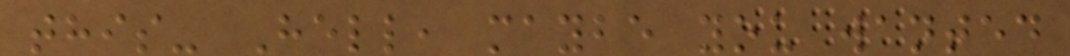this- Hell, maybe you wanted
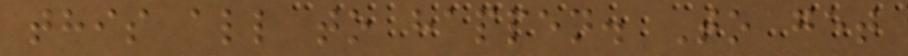this all to happen. To get
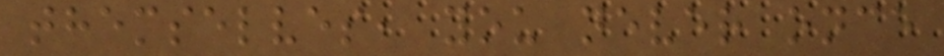themselves, you never once
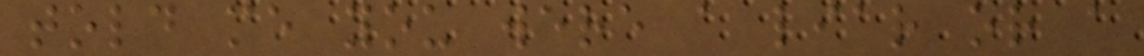told me you were a liar or a
